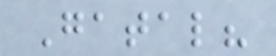Gatal?
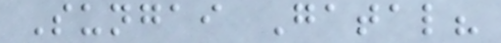Sungai Gatal?
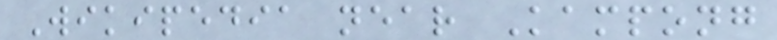Wikipedia near Kampong
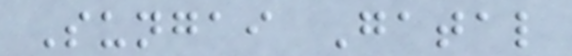Sungai Gatal
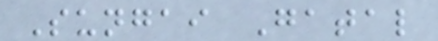Sungai Gatal
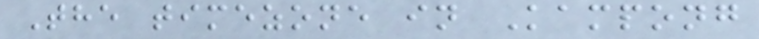The timezone in Kampong
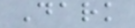Dark
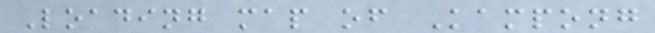Loading map of Kampong
